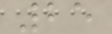25
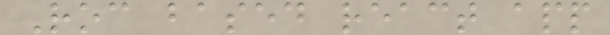Roc based react app
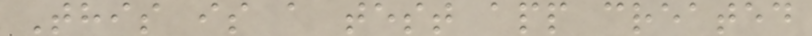This is a test app created
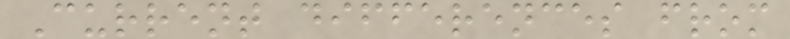Current differences from
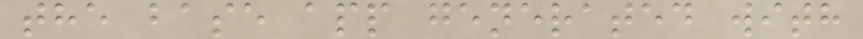the base app generated with
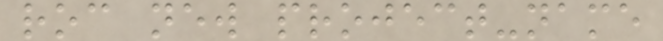roc new project-name
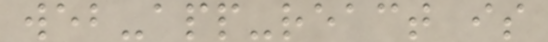web-app-react is
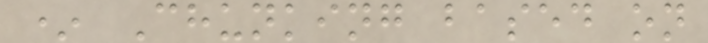* Chunking based on
